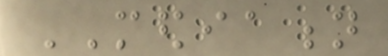MEDIATION
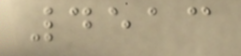4513
